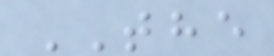THE
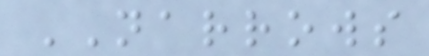NARROWS
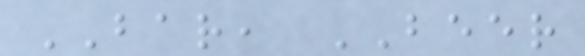BAR, BEER
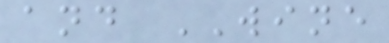and WINE
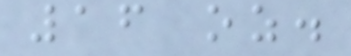16 oz.
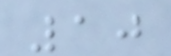10
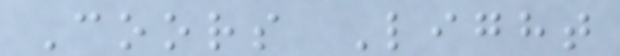Coors Light
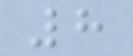8
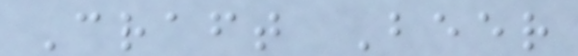Craft Beer
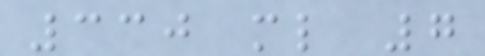330 ml 7
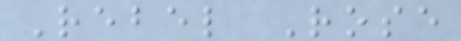Rebel Rose
